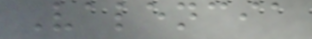Valencia
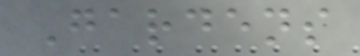Gardens
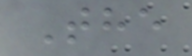The
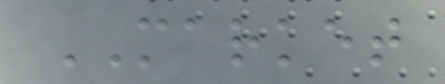MARKET
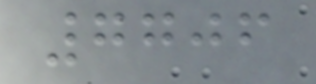7706
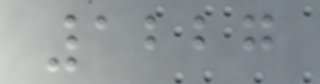1227
